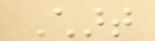Chart
